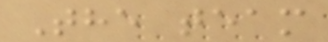The team
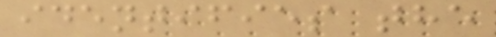identifies the
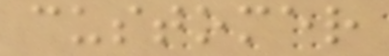customer
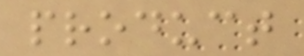product
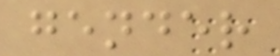gender
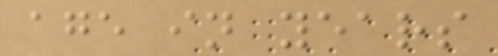age in years
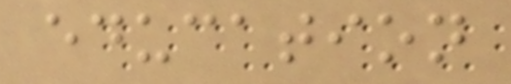education
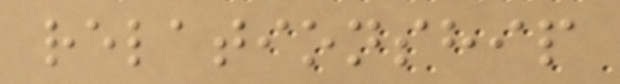relationship
